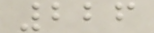226
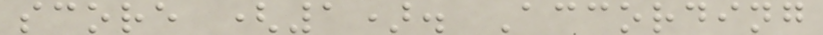score (1). According
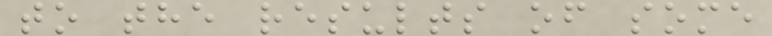to the results of some
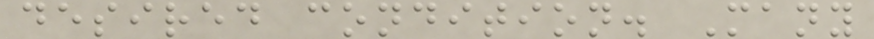desired condition. Many
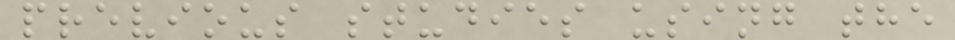previous studies using the
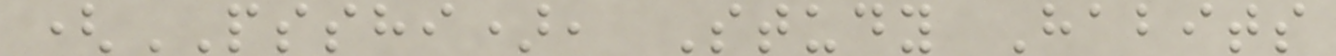(PSSHI), Study Habits
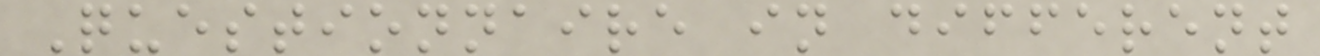Questionnaire in different
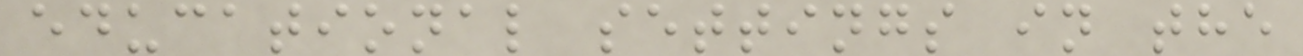educational settings in the
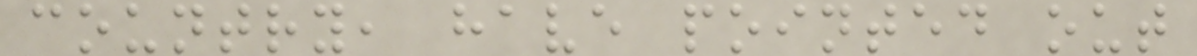country, have pointed out
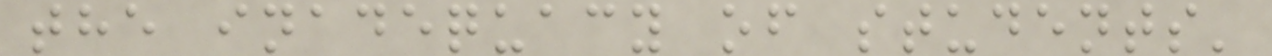the inadequacy of students'
